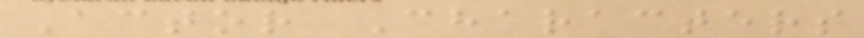Actor Characters
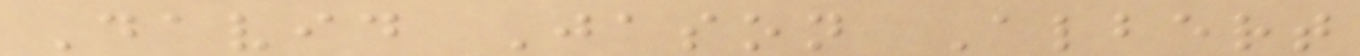David Jason Albert
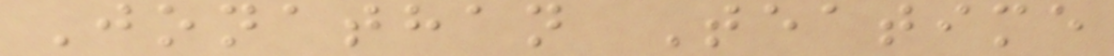Jonathan Teatime
